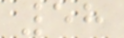58
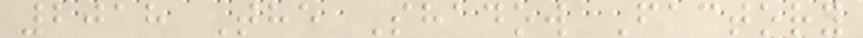2018 The Shadow Factory
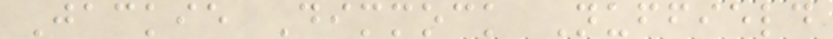Jackie Dimmock Nuffield
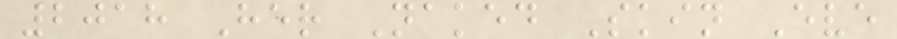2018 Her Naked Skin Eve
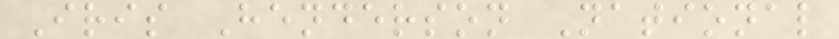Iris Henderson National
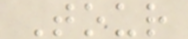Tour
